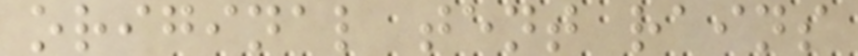original tent rains
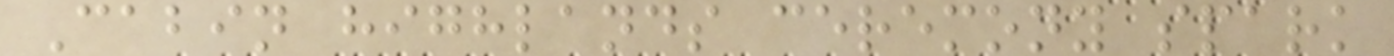Cabin highlands ceremony spark
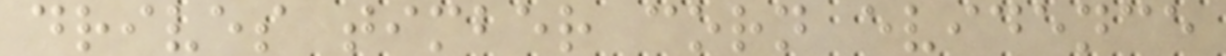drives timber corn evidence
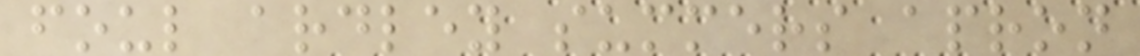foul ardley summers apron
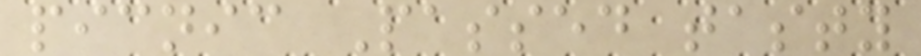picnic Passed tasty
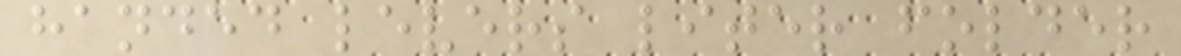handed levers liter folder
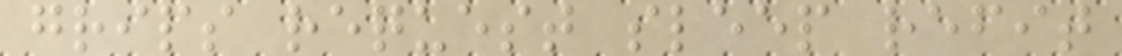grips request sleep refit
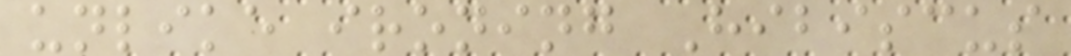unlike ironing Hibiscus
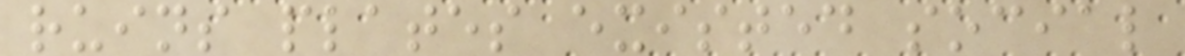ruins plates existed social
